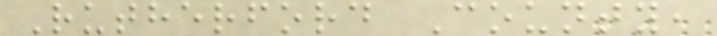Rutherford County,
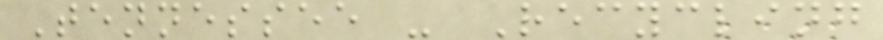Tennessee - Recycling
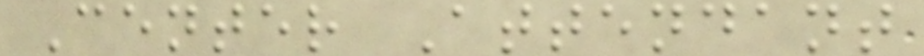Center Attendant
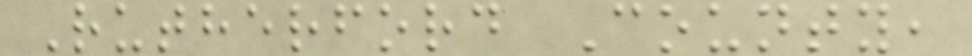Rutherford County,
